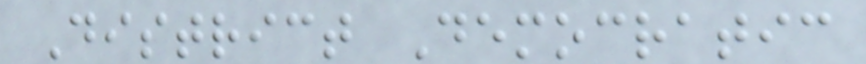District Democratic
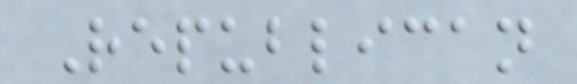Republican
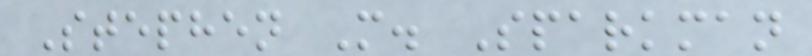Stephen M. Sparkman
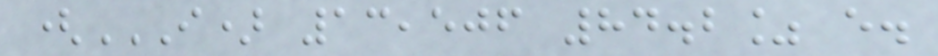(I) 13,506 84.2% E.
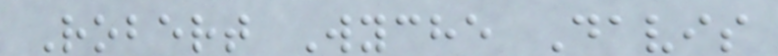Robert Wyche Davis
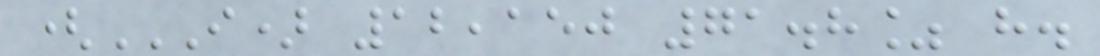(I) 12,150 71.8% H.
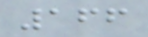166
